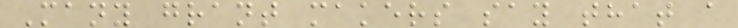Many grant makers say that a
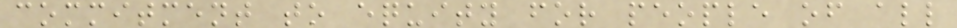commitment to equity for people of all
